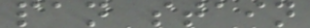pan stain
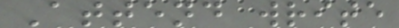Attend write
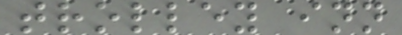trolley inn
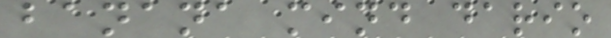banana mind dario
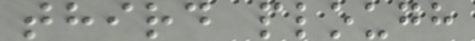third plough
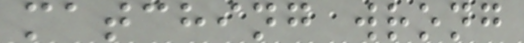matching wrong
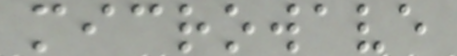microwave
